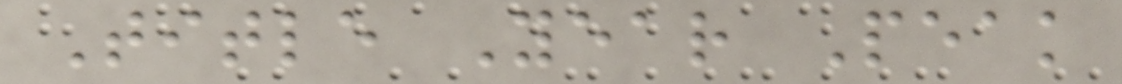Title Year Peak
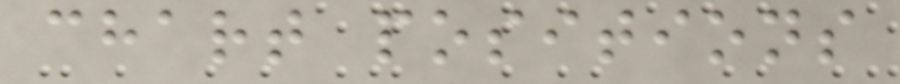chart positions
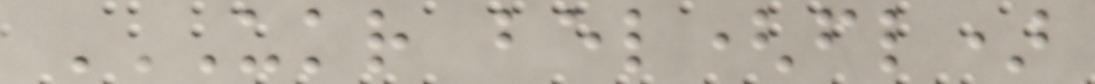UKR BEL(FL)
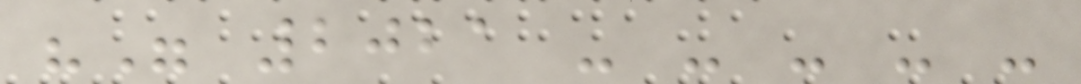"" 2021 - - - - -
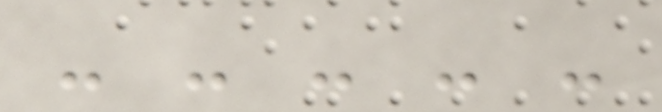- - - - -
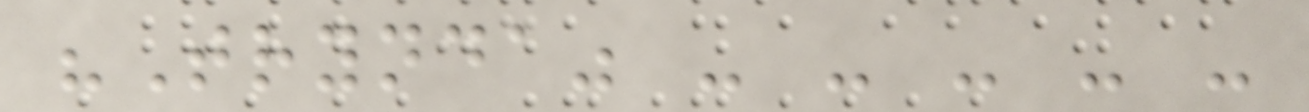"Trynda" - - - - -
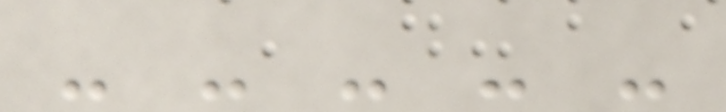- - - - -
